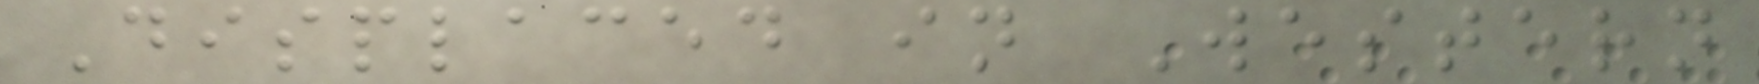Displaced in Western
